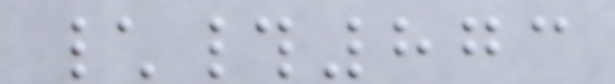\#873
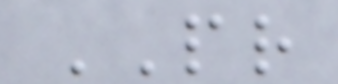PR
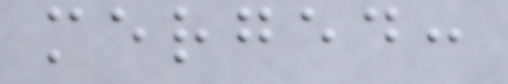merged:
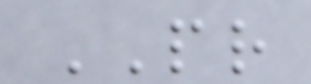PR
